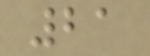21
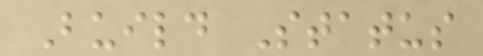Build Status
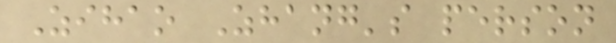Zihao Zhang's person
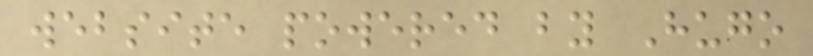website powered by Hugo
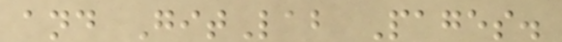and GitLab Pages.
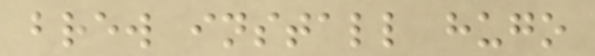brew install hugo
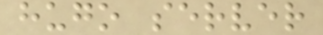hugo server
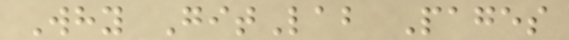Why GitLab Pages
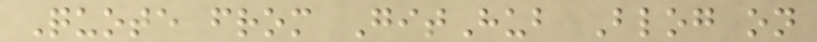Quote from GitHub Blog on
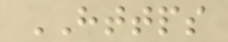HTTPS
